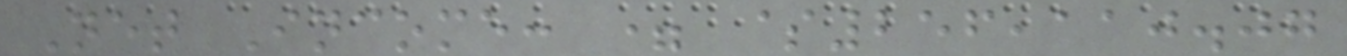Net Income: = $256,110.07
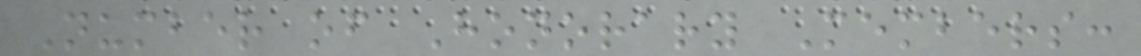Number of Honorary Members:
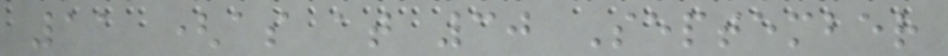11 (as at 30 September
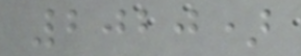2020)
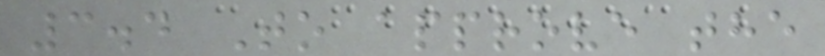3.4 To approve the
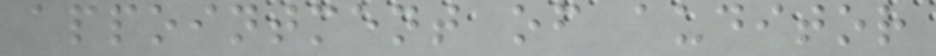appointment of auditor
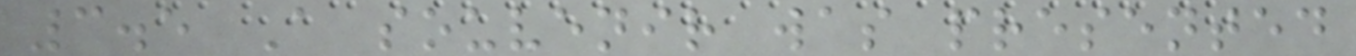3.5 A souvenir was presented
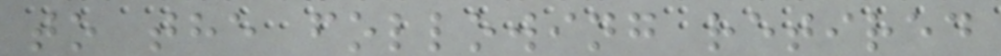to the following retired
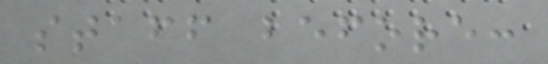staff before:
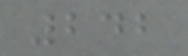242
